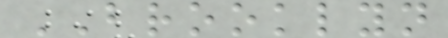BROOKLYN
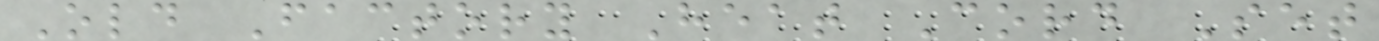Old Factory Heat Cord Set
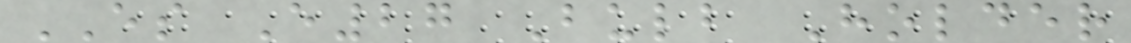ES E27 Bulb Holder
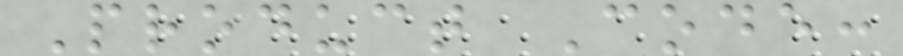Product Code:
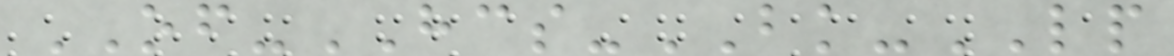OF-HCS-BK-LP
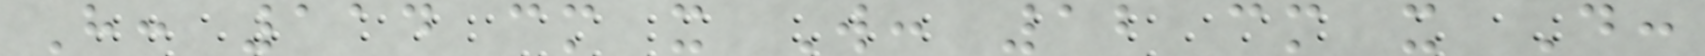H: 114 cm x W: 12 cm x D:
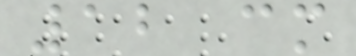12 cm
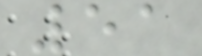51
